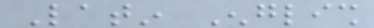Latin English
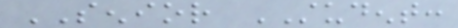SENIOR STUDENT:
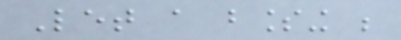Let a blessing be
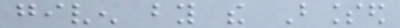given by the Blessed
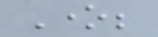One;
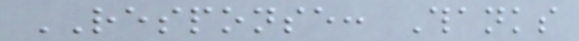RESPONSE: Thanks
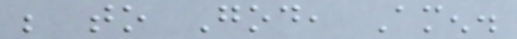be to God, Amen.
